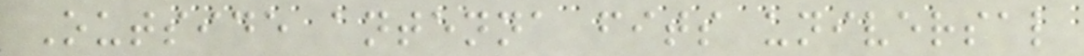Outside antenna fits universal
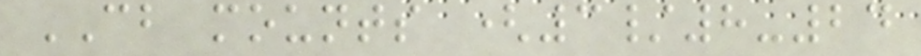CB mounts (3/8-24
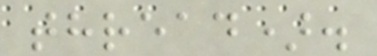thread).
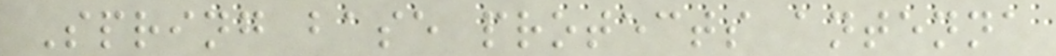Spring base protects antenna
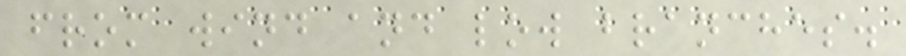from wind and low branches.
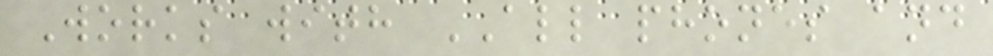Works with ALL phones and
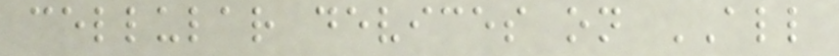cellular devices on ALL
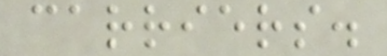carriers.
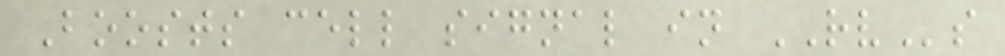Boosts cell signal in RVs
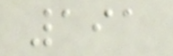191
